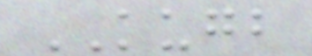KUGB
